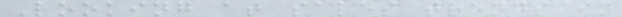Looking at sales trends in
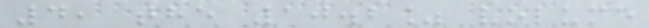4, the 10.2% volume
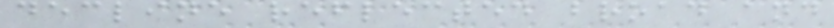decline reflected broad and
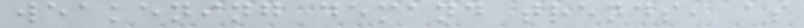weakening demand trends, as
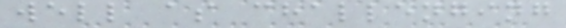well as challenging
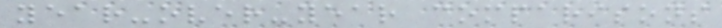year-over-year comparisons
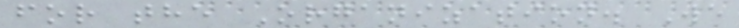for the Organization. We
